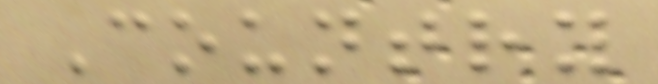Country
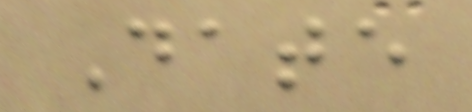Date
